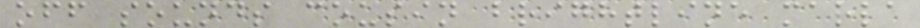off sounds cousin brightline marla
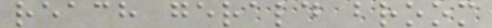reach gerald broom
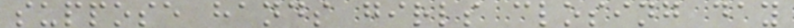suppose hands girls closing day
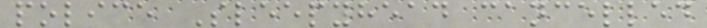police Sleepyhead cancelled
